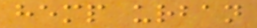hemp urban
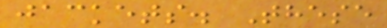jackets. These
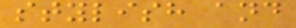stylish and
